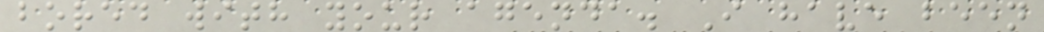bored with your agenda. I have been
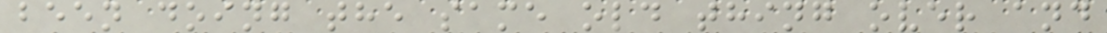been doing the same old thing over and
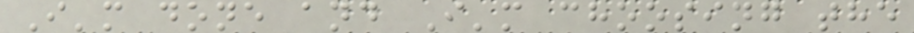I'm done and I'm choosing the
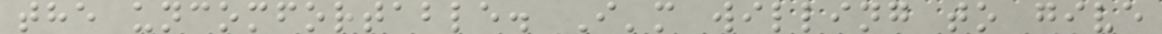the uncomfortable. I'm willing to give
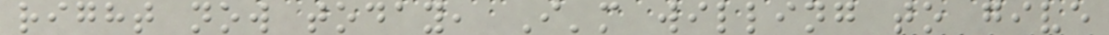right now today, I'm willing to give
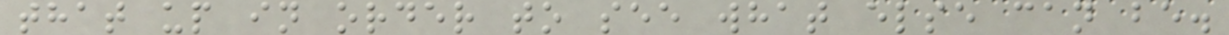that up in order to see what else can be.
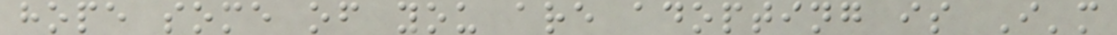hope some of you are adopting is I'm
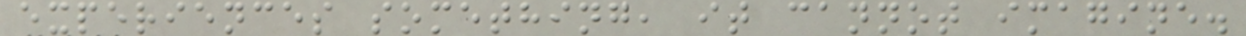experiences something, it cannot imagine.
